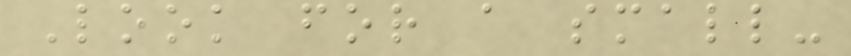Look for a small-
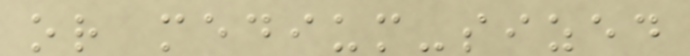or medium-sized
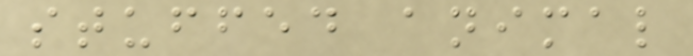stuffed animal
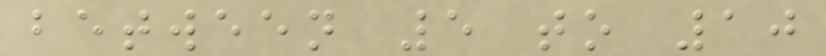between 5 to 10
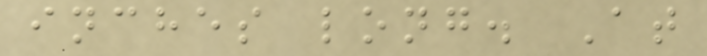inches long. At
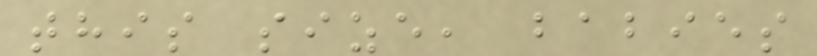this size, babies
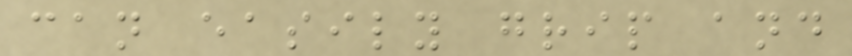can easily grip and
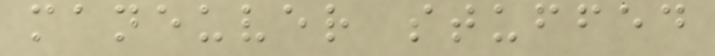maneuver stuffed
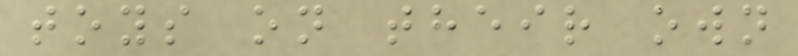toys on their own
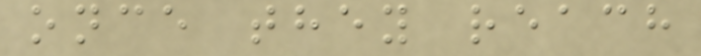once they reach
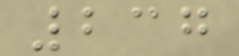237
